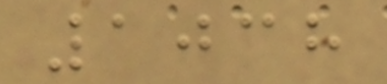1038
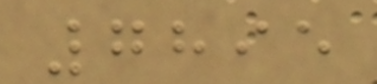7895
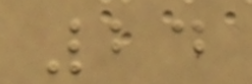24
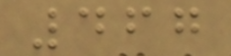467
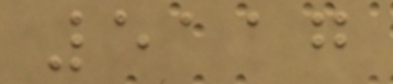5117
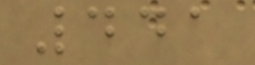441
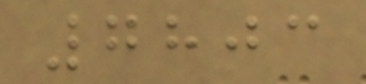7803
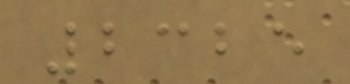2325
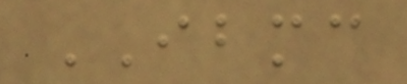IBMC
